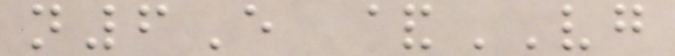n6E &VG
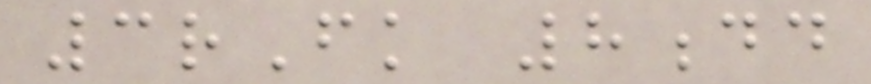3rFk 8dd
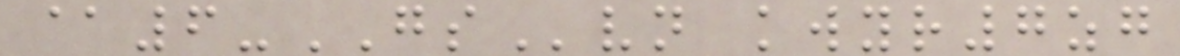@6-GSvn kwyr7zg
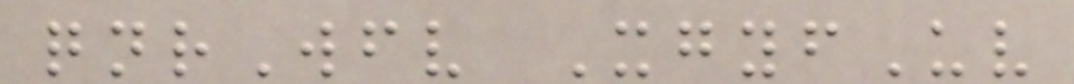qnrWfv XgyfUv
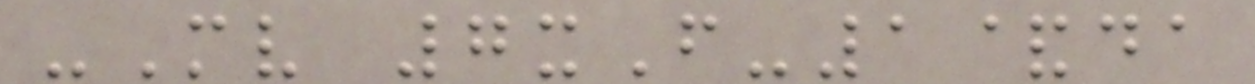-Mv 7xF-1&da
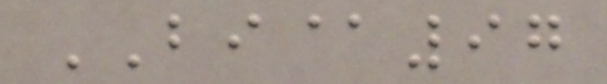BI@97
